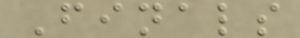Finals
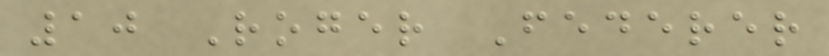10 Roger Federer
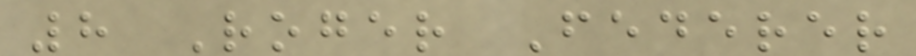8 Roger Federer
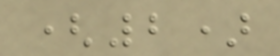(2)
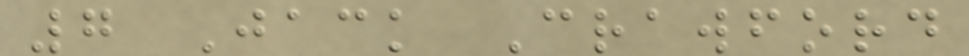7 Jack Crawford
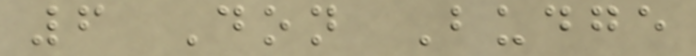6 Don Budge
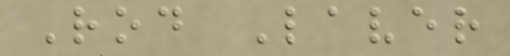Rod Laver
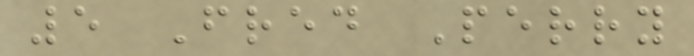5 Fred Perry
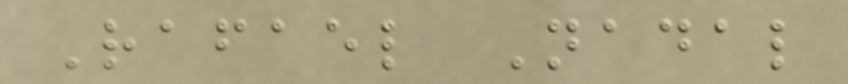Rafael Nadal
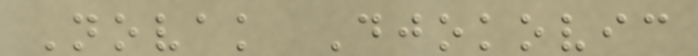Novak Djokovic
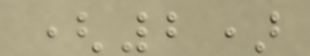(2)
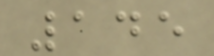145
